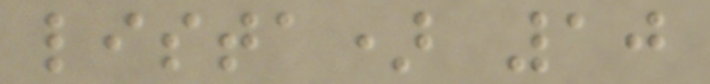lista) 10
